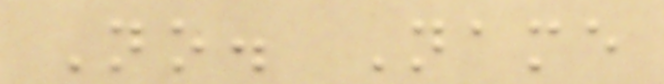No. Name
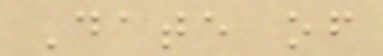Date of
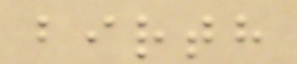birth
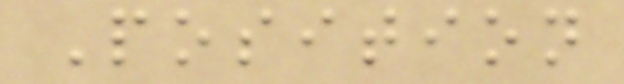Position
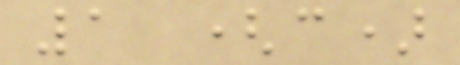1 (c)
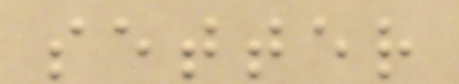setter
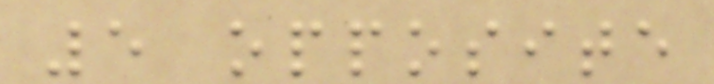5 opposite
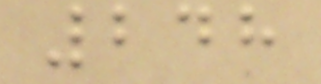248
